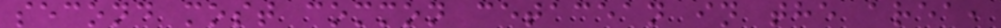second most common cetacean in the area,
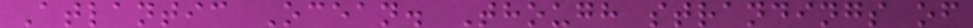Atlantic Ocean. Though strandings of
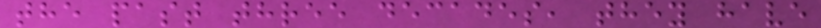the past three decades, they have
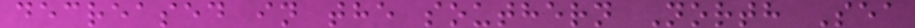decreased in the southern North Sea
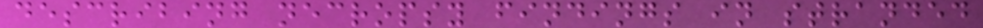describing necropsy findings in stranded
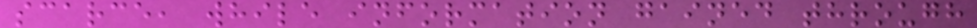scarce, while information gained through
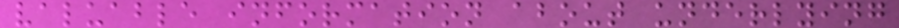valuable information about underlying
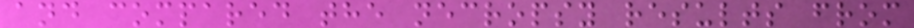and compared the necropsy results from
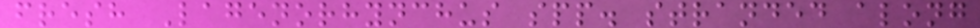fresh Lagenorhynchus spp. stranded along
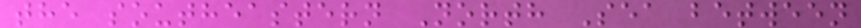the southeastern North Sea between
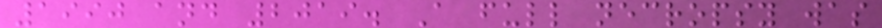1990 and 2019. A full necropsy was
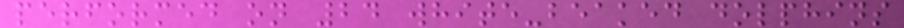performed on 24 white-beaked dolphins
